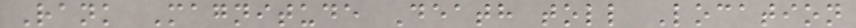Rank Magnitude Death toll Location
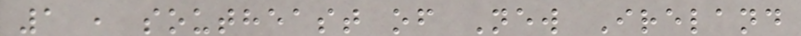1 , southeast of New Ireland
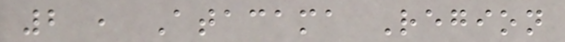2 , Atacama Region
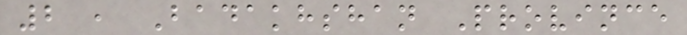2 , Badakhshan Province
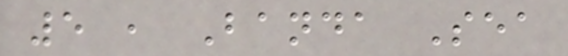5 , Banda Sea
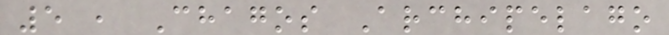5 , Chagos Archipelago
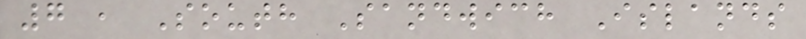7 , South Sandwich Islands
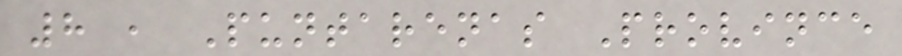8 , Puntarenas Province
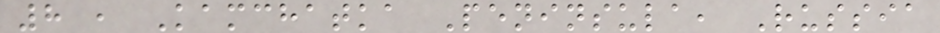8 , Kamchatka Peninsula, Russia
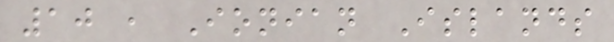10 , Ionian Islands
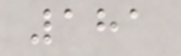181
